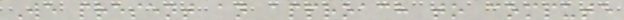We present an approach to compute
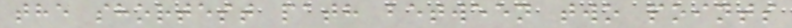the shortest path between two points
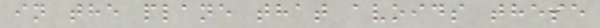in the plane that avoids these
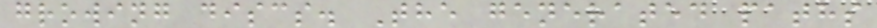growing discs. The generated paths
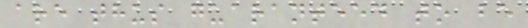are thus guaranteed to be
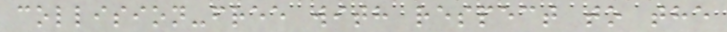collision-free with respect to the
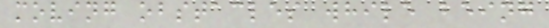moving obstacles while being
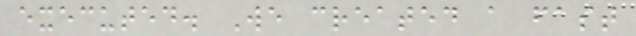executed. We created a fast
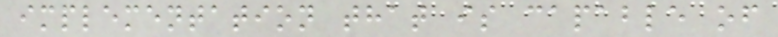implementation that is capable of
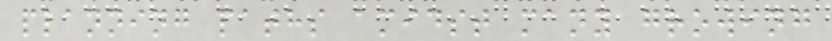planning paths amidst many growing
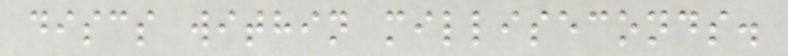discs within milliseconds.
